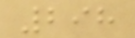298
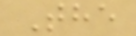The
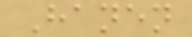Hanen
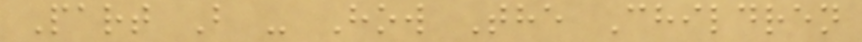Part B - How The Children
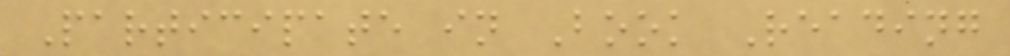Participate in Book Reading
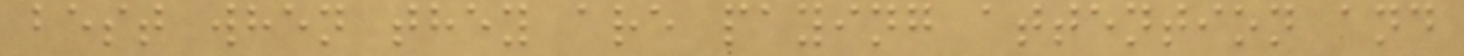best when they are paying attention and
